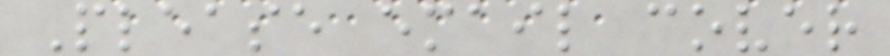Please email cover
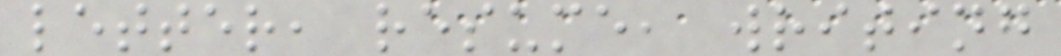letter, resume, writing
